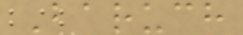Baruch
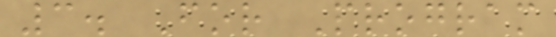3. For Program
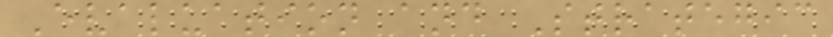Evaluation and Strategic
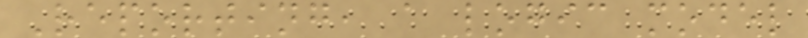Reporting, a logic model
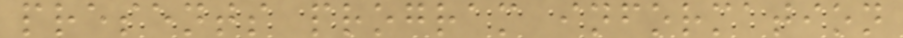presents program information
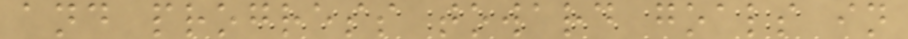and progress toward goals in
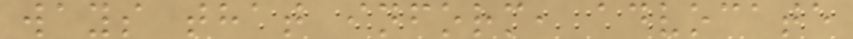ways that inform, advocate
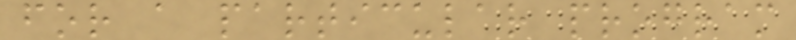for a particular program
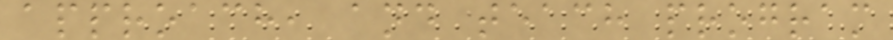approach, and teach program
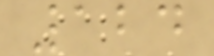124
